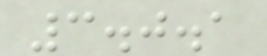3.0.1
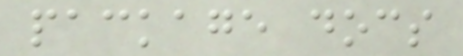package docs
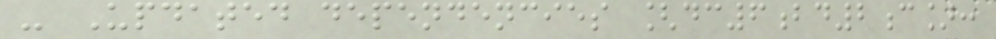- Updated dependencies [dc6bd2c]:
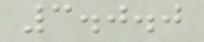3.0.0
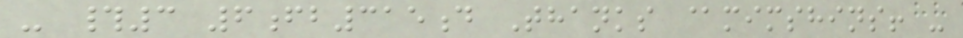- #3 6fb315d Thanks @mimshins! -
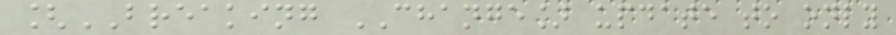[BREAKING CHANGE] update to only
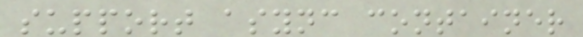support async container
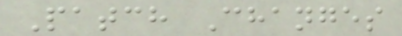Patch Changes
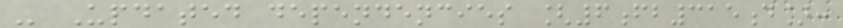- Updated dependencies [6fb315d]:
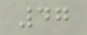47
